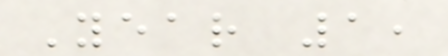Year 1,
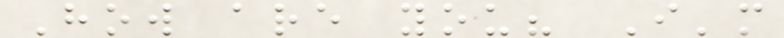How are you? I'm
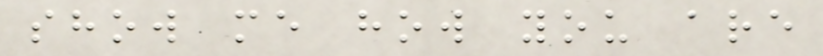show me how you are
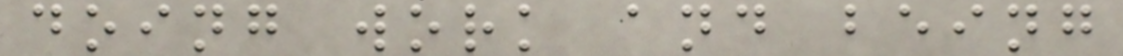doing work and being
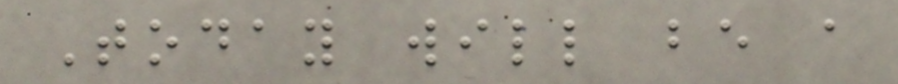Today will be a
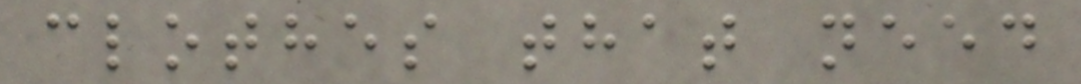clothes that need
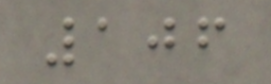106
